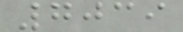7039
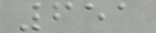651
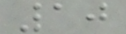10
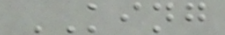KING
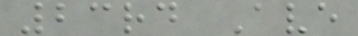23rd Ave
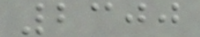2300
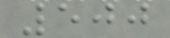500
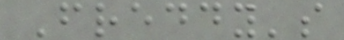Freddy's
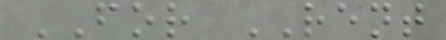FOR RENT
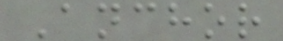Anchor
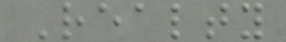Realty
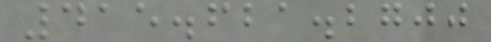415.621.2700
